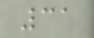31
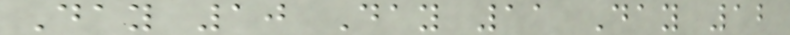Day 10 Day 11 Day 12
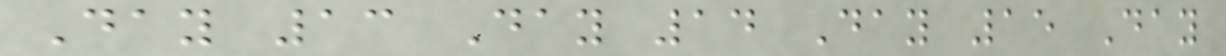Day 13 Day 14 Day 15 Day
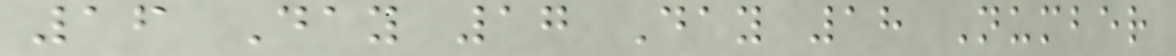16 Day 17 Day 18 Number
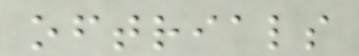oftrials
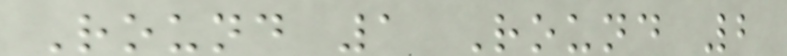Round 1 Round 2
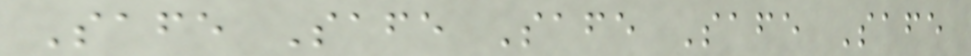Safe Safe Safe Safe Safe
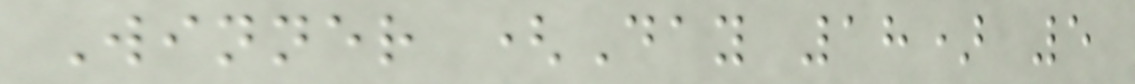Winner (Day 18) 5
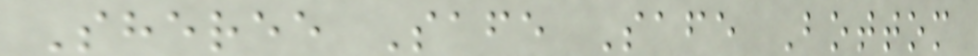Sheree Safe Safe Bottom
